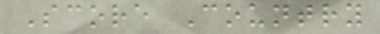Score Country
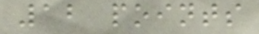12 points
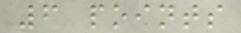6 points
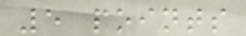5 points
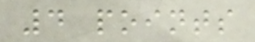4 points
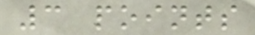3 points
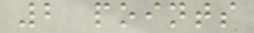2 points
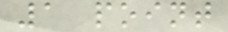1 point
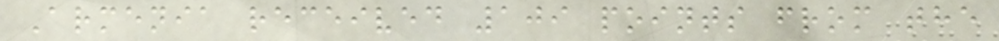Armenia received 109 points from the
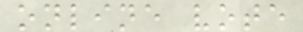online vote
